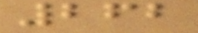262
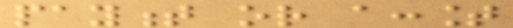payment or account
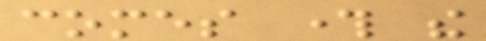comes through the
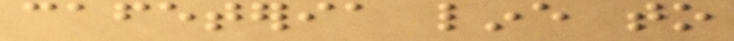cafeteria line to
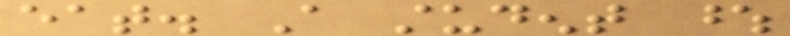eat. A student whose
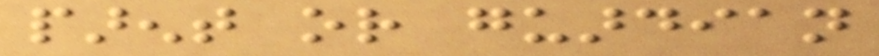parent or guardian
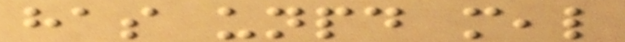has unpaid meal
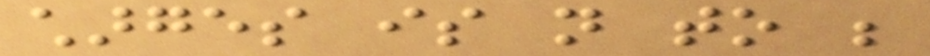charges is not to be
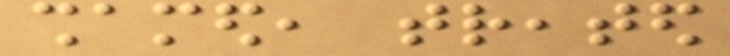shamed, treated
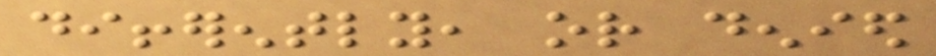differently, or denied
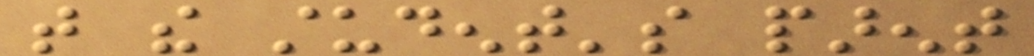that the student's parent
